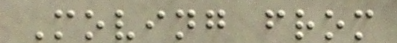Moving from
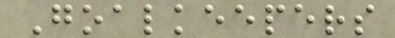Goalkeepers
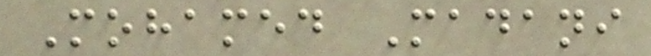Mohamed Madani
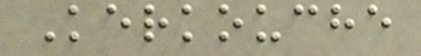Kerkouche
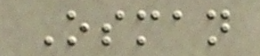Osman
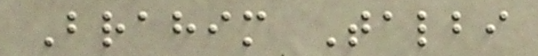Brahim Talbi
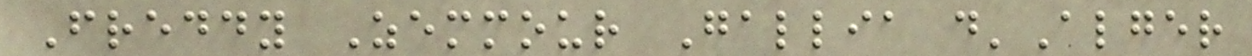Freddy Zemmour Gallia d'Alger
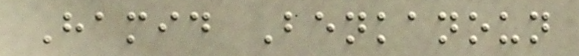Hamid Benkanoun
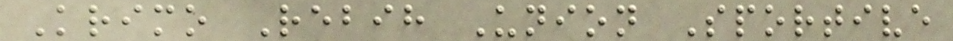Krimo Rebih Union Sportive
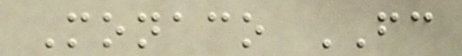Monaco FC
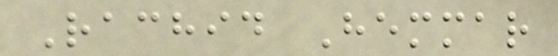Rachid Hemmar
